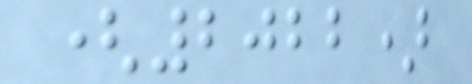(2022)
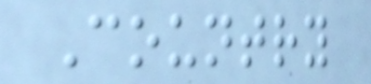Country
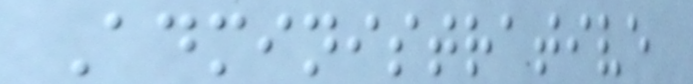Administrative
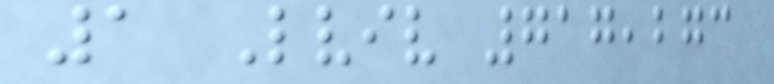1 Lviv 717,273
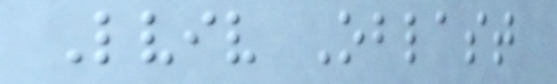Lviv Oblast
